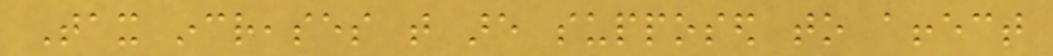Tax increases that are supposed to affect
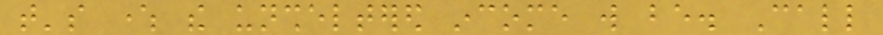that's where the unsheltered income will be. Call
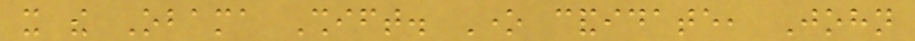it the Obama Shift. One candidate, John
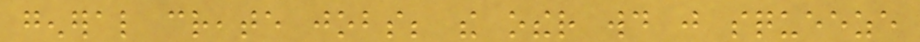general create jobs; the other would just squeeze
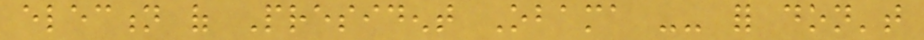election of President Obama -- for don't
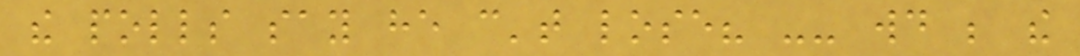the polls say he can't lose? -- would be the
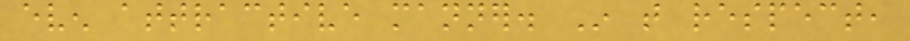even attractive manner. In that respect,
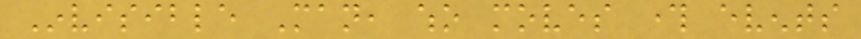Invisible Man, who moves through events
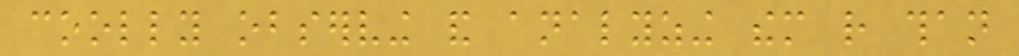coolly observing and analyzing them rather than
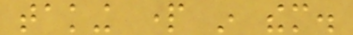taking part in them.
